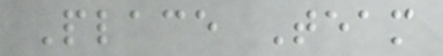Place Team
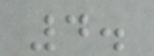4.
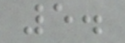5.
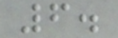6.
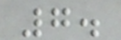7.
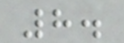8.
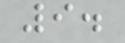9.
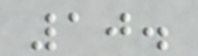10.
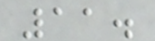11.
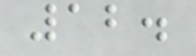12.
